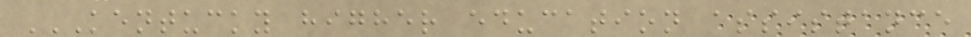KENTUCKY HIGHER EDUCATION ASSISTANCE
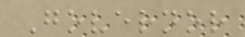Governor
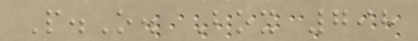P.O. Box 798
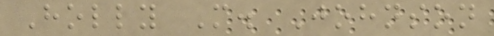Holly M. Johnson
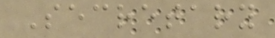Secretary
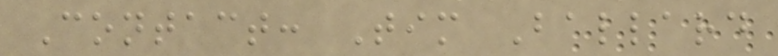Contact: Tim Ballard
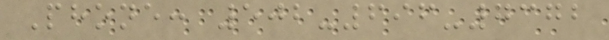Phone: 502-696-7372
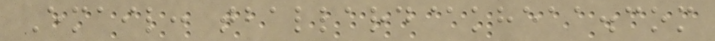Email: tballard@kheaa.com
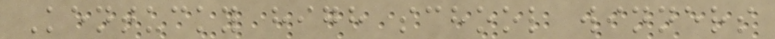Kentucky high school winners
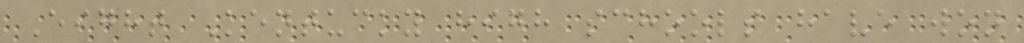Eight Kentucky high schools have won
